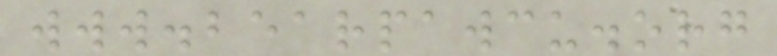www.bearpawcu.org
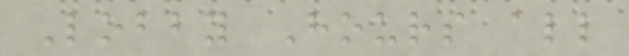Lobby Hours all
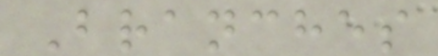Branches
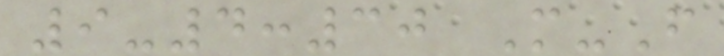9-4:30 M-F
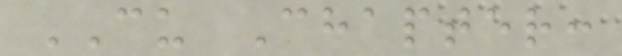CU Chapter:
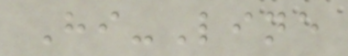Hi-Line
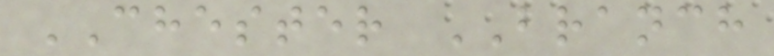CHESTER BRANCH
